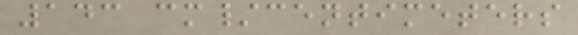143 cm/centimeters
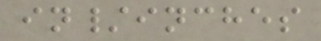in/inches
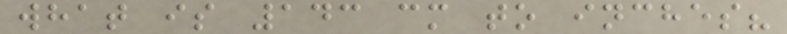what is 143 cm to inches?
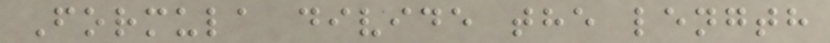Formula divide the length
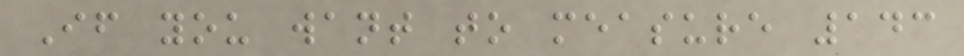If you want to measure 143
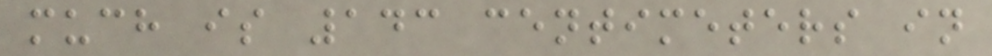much is 143 centimeters in
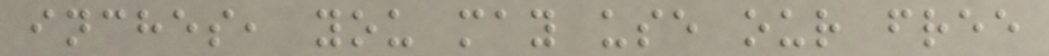inches, you may use our free
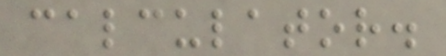calculator.
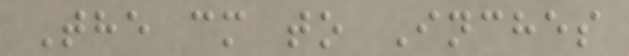The cm to Inches
